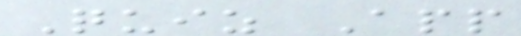Quiz App
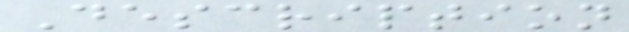Description
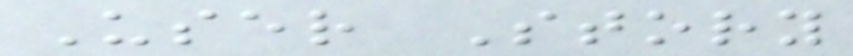User Story
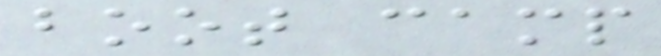boot camp
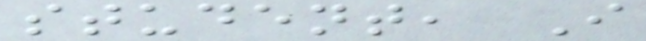student, I
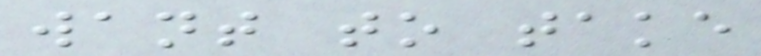want to take
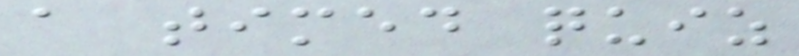a timed quiz
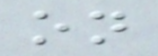on
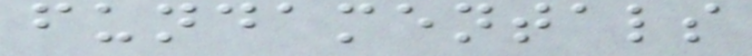fundamentals
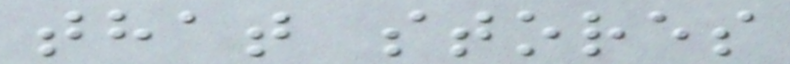that stores
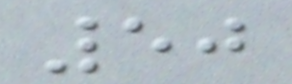50
